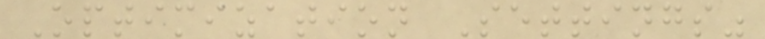Optimization Settings"
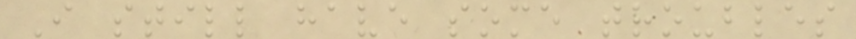I still have some troubles
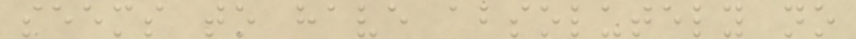seems to have absolutely no
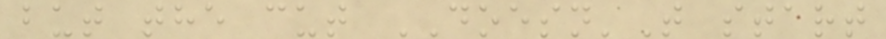but the cut DOESN'T start
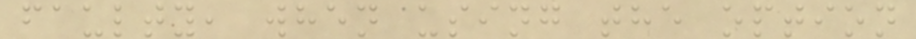faulty, when using the option
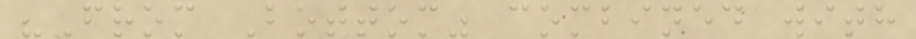"From Bottom" combined with
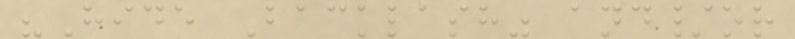"Hide Backlash" and/or
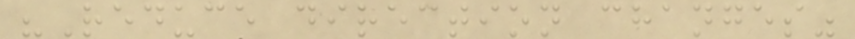"Reduce direction changes"
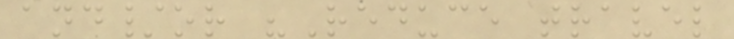and/or "Reduce travel
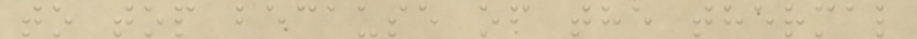to top because of the thermal
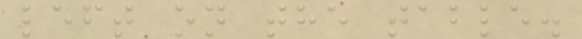left on the table.
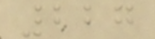227
